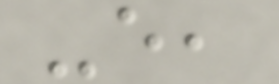-e,
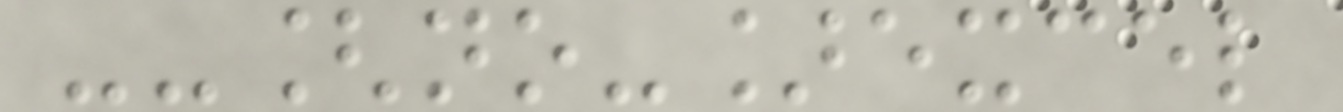--[no-]excel
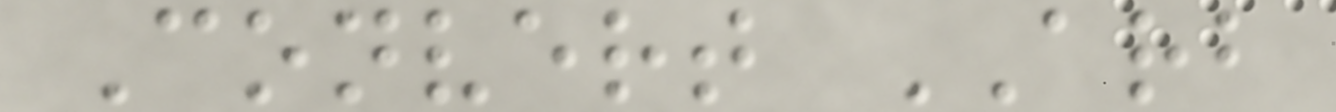Convert ARB
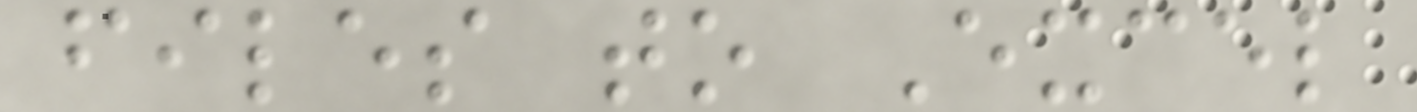files to Excel
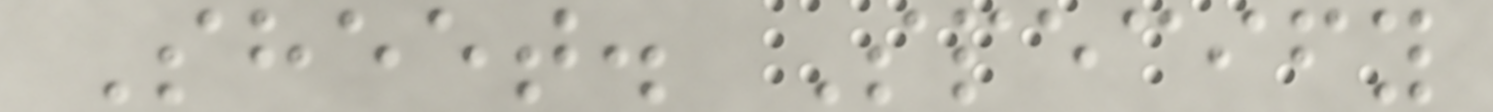Sheet. Specify
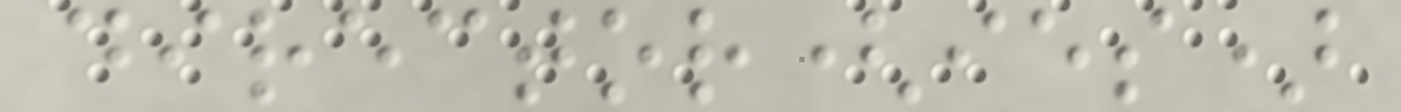director(ies)
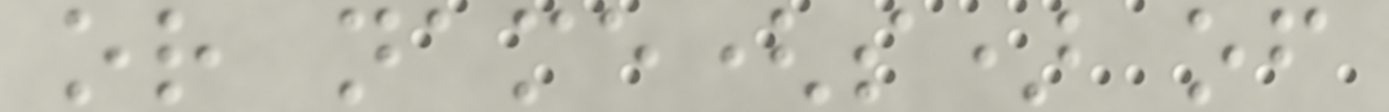or name(s) of
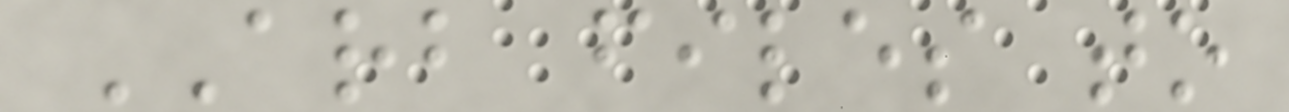ARB files to
